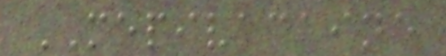MEPIVACAINE
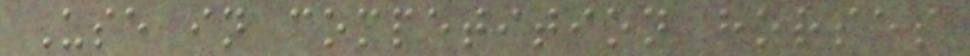Use in competition horses
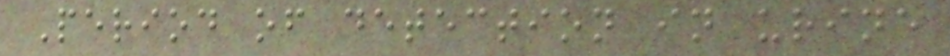Period of detection in urine
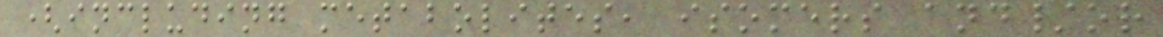(including metabolites, isomers and/or
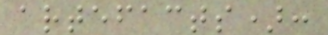artefacts):
